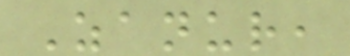Zanur,
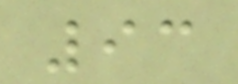93
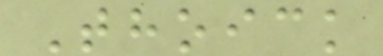Thoick
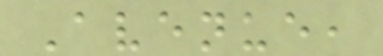Avenue,
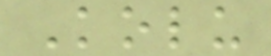Kolu
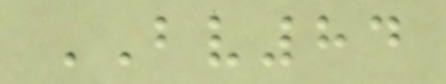BV84
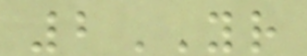2YR
